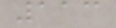113
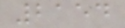2154
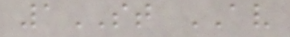1ST AV
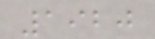1920
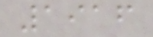1916
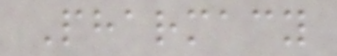Pharmacy
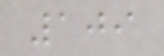109
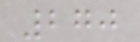270
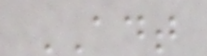ADT
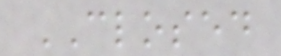CLOSED
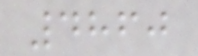4860
